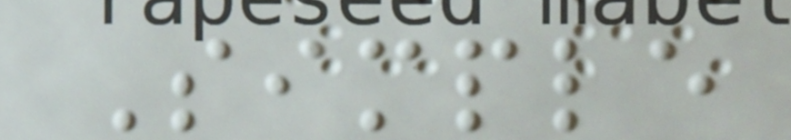Simple
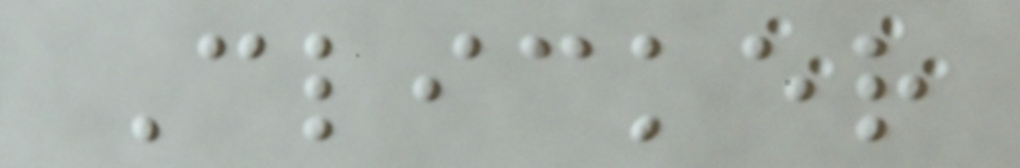Clicker
